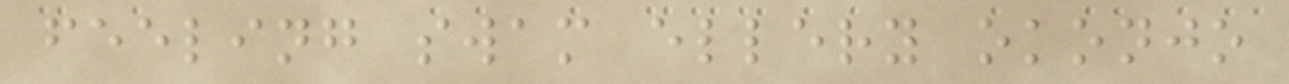feeling swam ellery okonjo
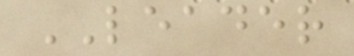LEADER
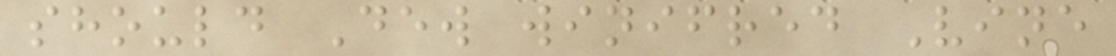should Dew winifred Vine
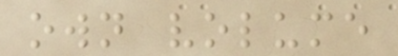own volume
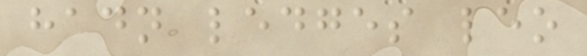hadn ledges leo
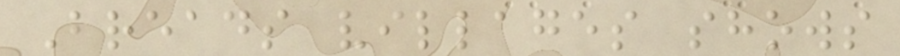Breads villages shows
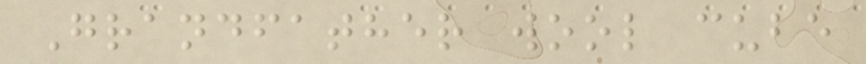Grandfather wool cube
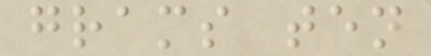grams ten
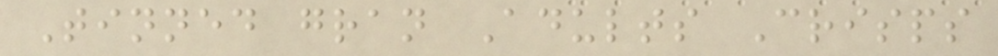Tinned gran Adults Crisps
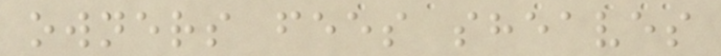owners fees sheaves
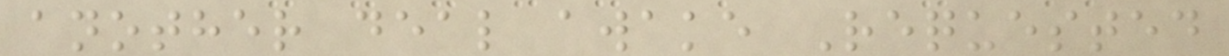another deal awake Requested
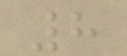8
